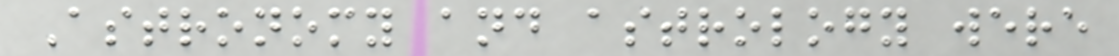Astronomy and astrology were
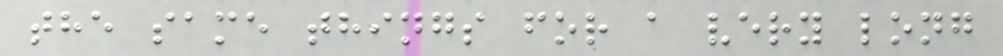the same things for a very long
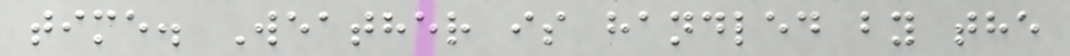time. Weather is handled by the
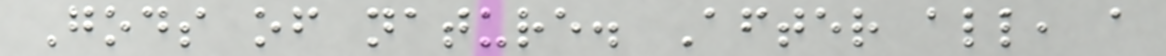Gods of nature. After all, a
